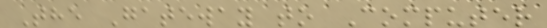The Gateway to Computer
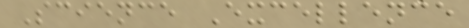Science Excellence
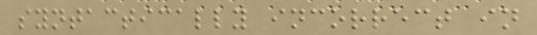syntactically incorrect in
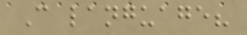C language?
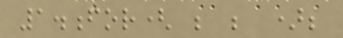1.for( ; ; );
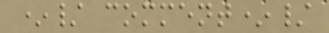*/ comment*/
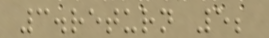3.return 5;
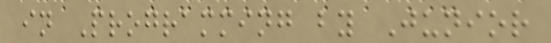in Programming by Junior
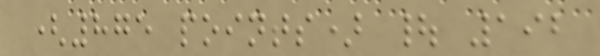(875 points) | 192
